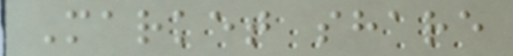Market share
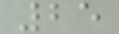25
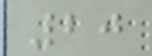20
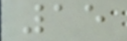15
